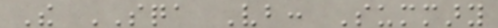The SQA Vb: Summary
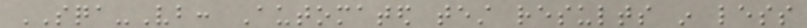SQA-Vb: Automated test results in less
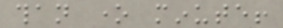than one minute!
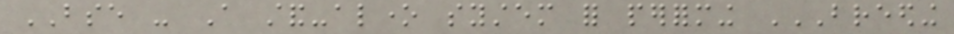BSE - A stand-alone system for performing BREEDING
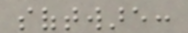software:
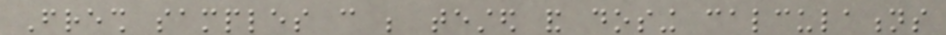Fresh samples can be tested and dosing calculations
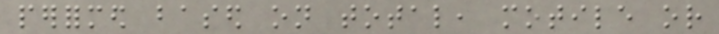performed based on total, motile or
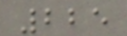225
